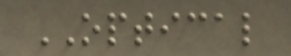OPTICAL
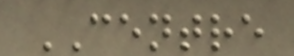CENTRE
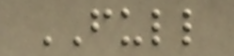FULL
